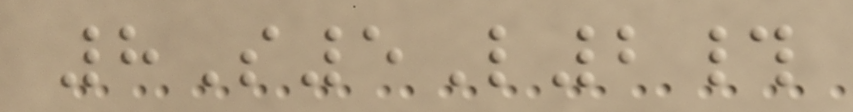8S5L2#
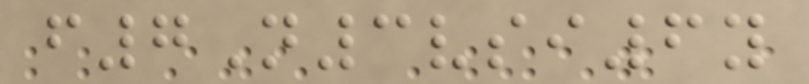f7N3vsi6y
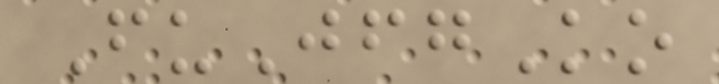FuJfgKo
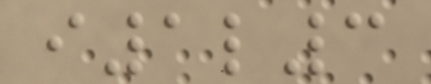i1l3
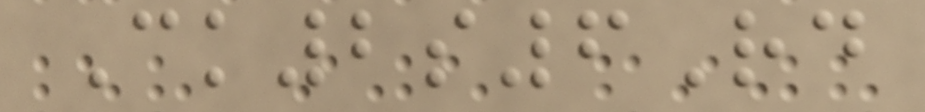Ck2s6Rd
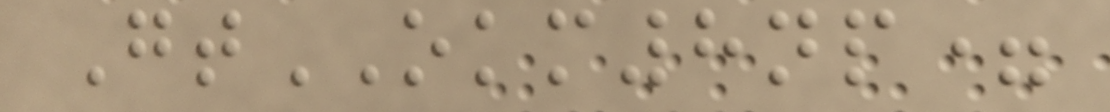GtOKM8np=
